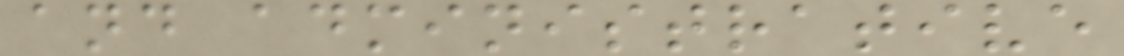and administrative
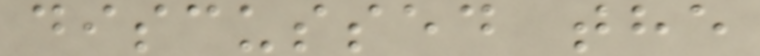discussed the
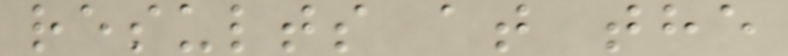results at the
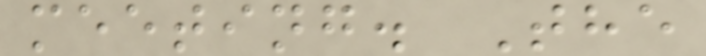meeting. The
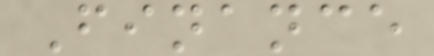Finance
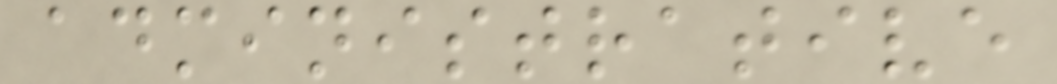administrative
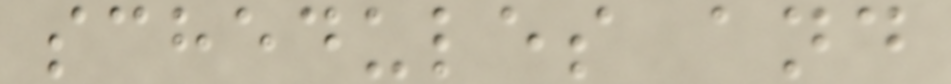schedules and
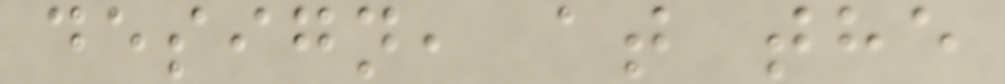design, at the
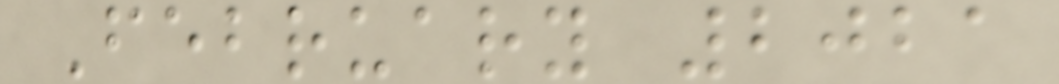February 2021
